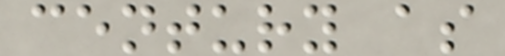century as
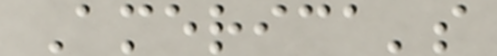America's
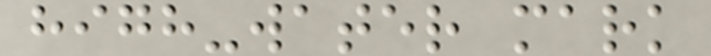high-water mark
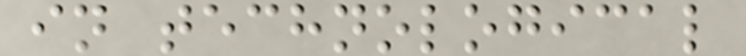in technological
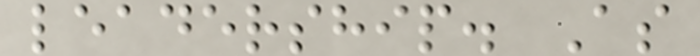leadership. As
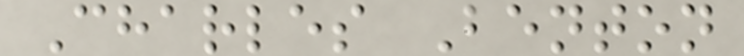Charles Benton
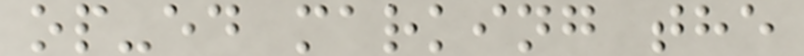op-ed marking the
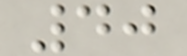40
